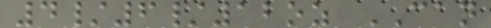4/6/12oz CAN
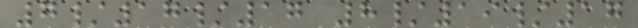7/17/17 8/19/17
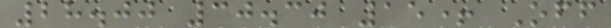28.00 30.30 15+ Off
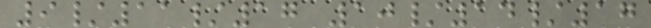9/11/17 10/14/17
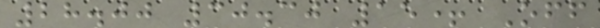28.00 30.30 15+ Off
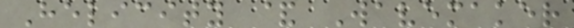Helicity & Wavemaker
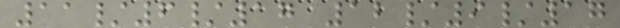11/6/17 12/9/17
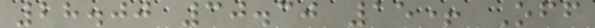28.00 30.30 15+ Off
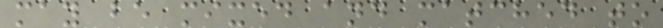may be mixed and matched to
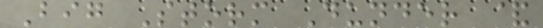Big Storm Dunder &
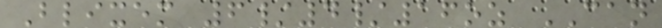Blixem 6/4/16oz CAN
